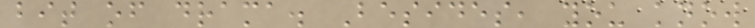bit of drama. Besides, you know
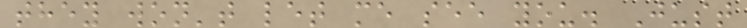they won't let me see you. Just
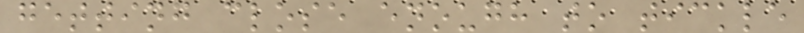getting close enough to tickle
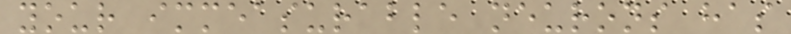your immeasurable neurons has
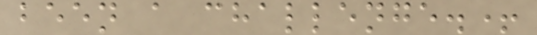been a challenge.+
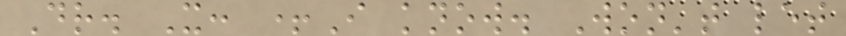Dr. X: +I know. Won't let
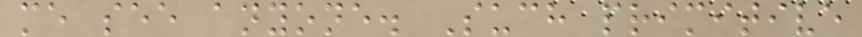me see anyone. Such primitive
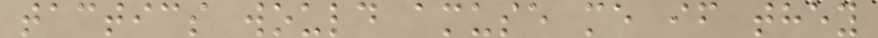tactics would amuse me if they
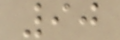90
